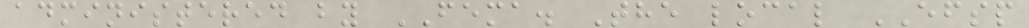administered by FEMA. The local EFSP
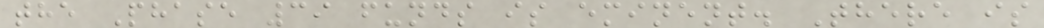the Phase 39 funds is eminent. There is
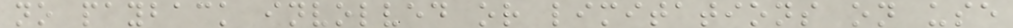no payback involved or limitations on use
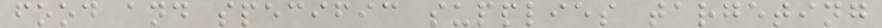food and specific supplies targeting
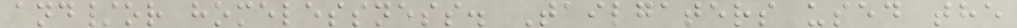and/or homelessness. Tailgaters used the
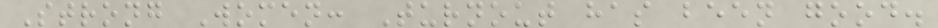Strong Women: Turnout has been good.
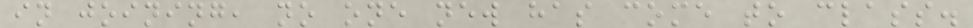in joining, no one new has come to class.
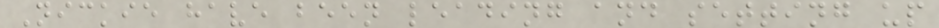Nickie have been leading and setting up
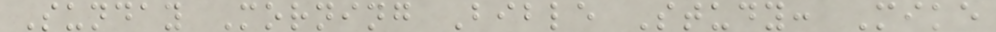Sunday Morning Bible Study: Mike
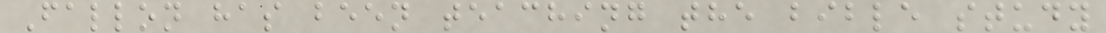Fallon has been teaching the bible study
